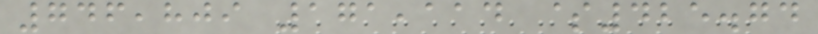746,809 171,114 $425.74
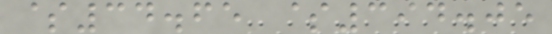$34.65 $394.05
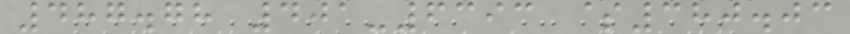487.78 401-6393 $380.03
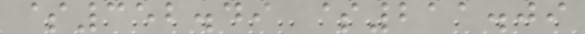$352.49 $211.09
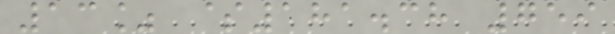13% $181.38 759
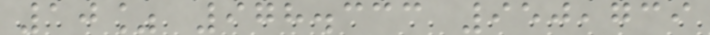10% 978.333 950,739
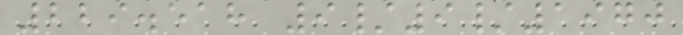229.518 9/9/1970
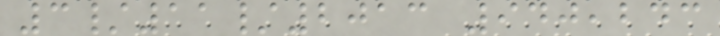3/11/2013 940,243
